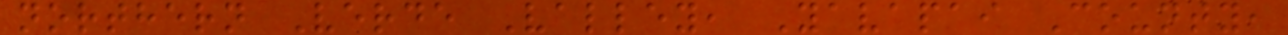northern Verde Valley, Yavapai County,
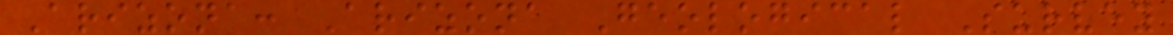Arizona: Arizona Geological Survey
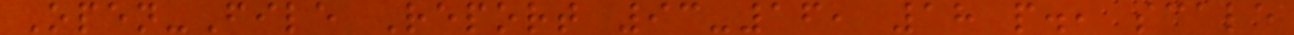Open-File Report 93-16, 18 p., scale
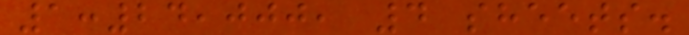1:24,000, 4 sheets.
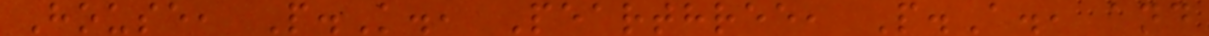House, P.K., Pearthree, P.A., and
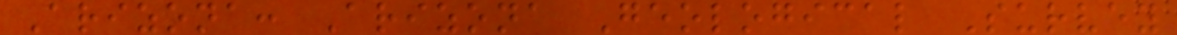Arizona: Arizona Geological Survey
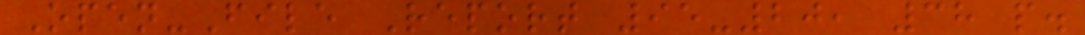Open-File Report 95-20, 38 p.
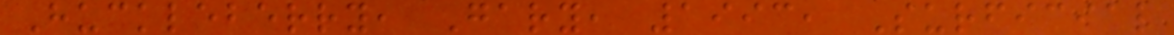Huckleberry, Gary, 1993, Surficial
